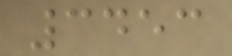3453
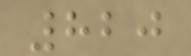820
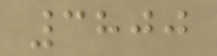3800
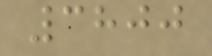3800
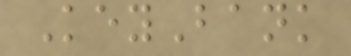KeyBank
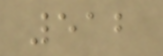512
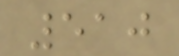510
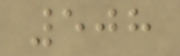508
